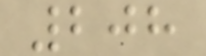208
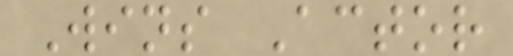Wins Actor
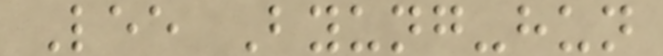Lee Byung-hun
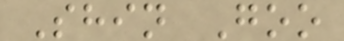Shin Goo
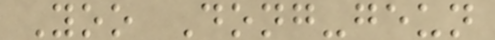Yoo Dong-geun
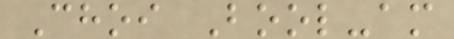Choi Bool-am
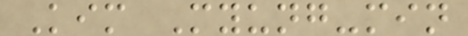Kim Myung-min
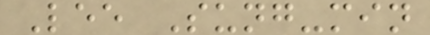Lee Sung-min
